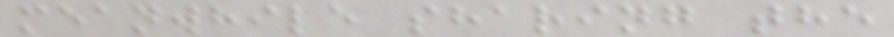meanwhile sharing the
